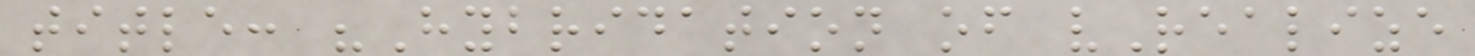title: "Hybridation of vRealize
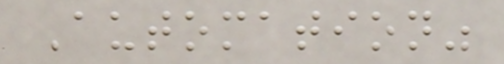Automation"
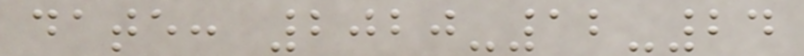date: 2020-12-24
